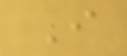I
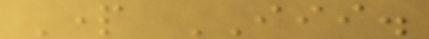Part III.
